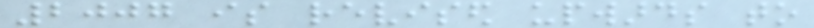2007 is revised upwards to
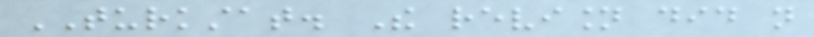TURKSTAT. The revision did not
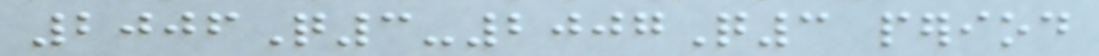2006Q3-2007Q3 period
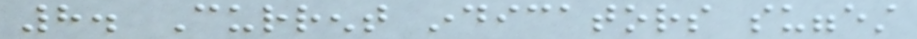8. Current indicators suggest
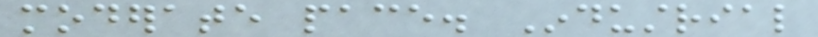moderate pace. Industrial
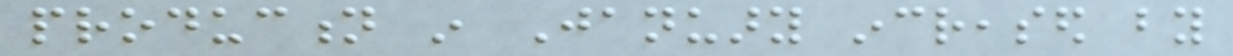production in January increased by
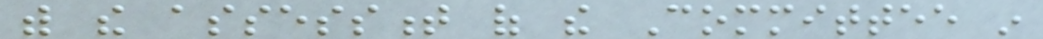with the assessment of the Committee in
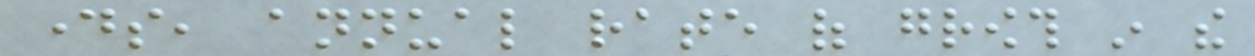days, annual rate of growth in the
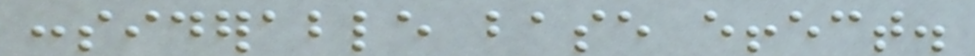considerable base effect.
